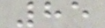85
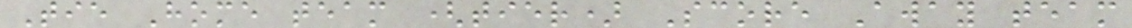Tie Home team (tier) Score Away team
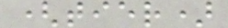(tier)
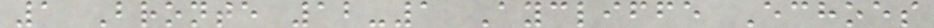1 Bronte 12-1 Aycliffe Echoes
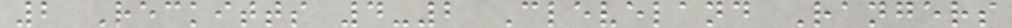2 Reckitts 4-2 Cleveland Rangers
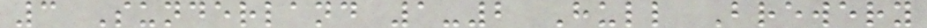3 Sunderland 1-2 Hull Brewery
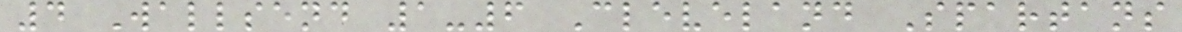4 Wallsend 1-6 Cleveland Spartans
